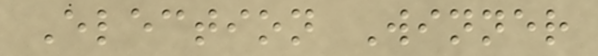Election Winner
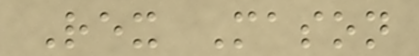Rex Mason
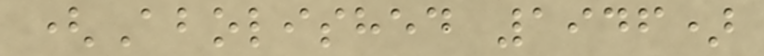(Abolished 1946)
